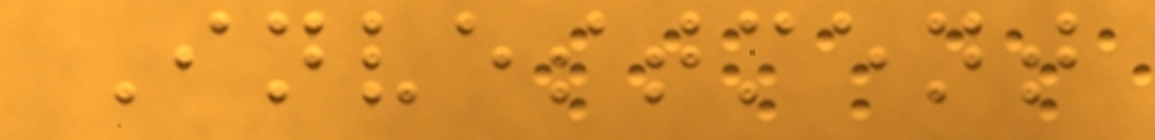Investment
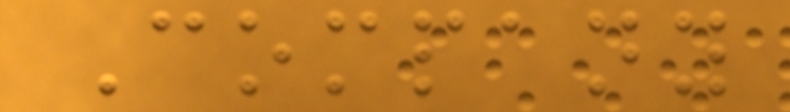Company
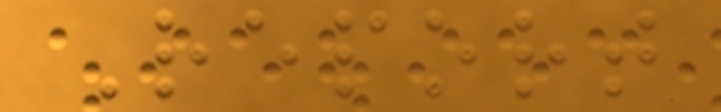Report
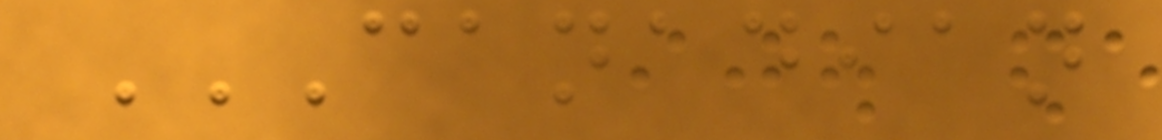CANADIAN
